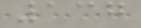137
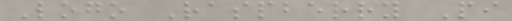Logo Raspberry Pi
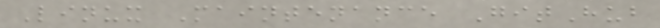Linux Maintenance GitHub
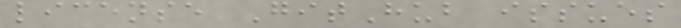license GitHub issues
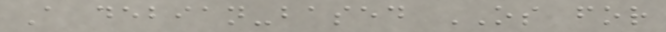A debian-based OS for
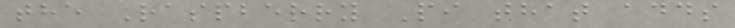the Raspberry Pi that adds
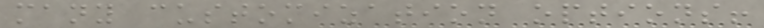many customization options!
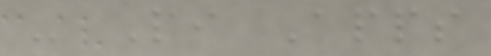- Pi Apps
